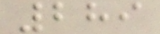289
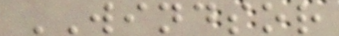WINDSOR
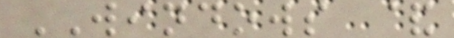WINDOWS &
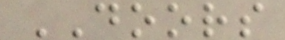DOORS
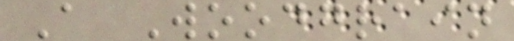A Woodgrain
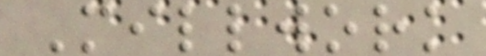Millwork
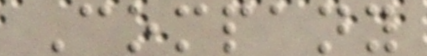Company
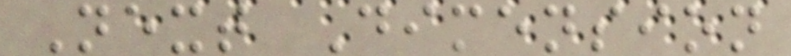Next Dimension
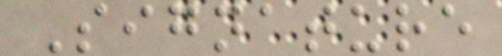Signature
